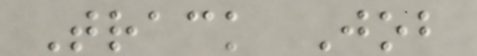Track Job
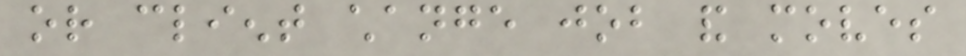or client change job and moves
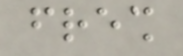fresh
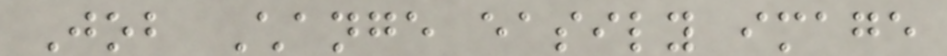Job Change easily image
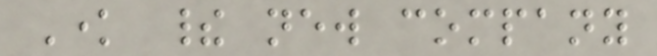Know their new company
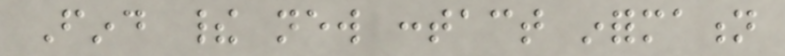Find their new contact information
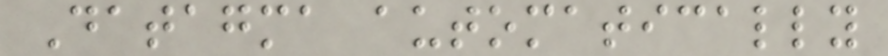Datagma automatically
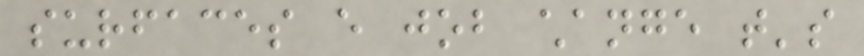surfaces every job change that's
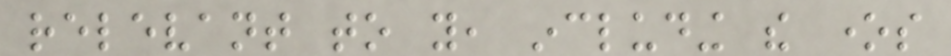relevant to you, including the ones
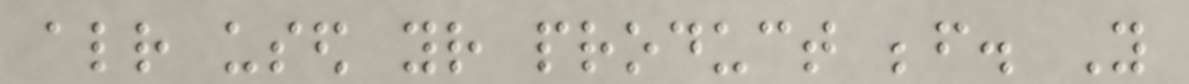already used your product before. You
